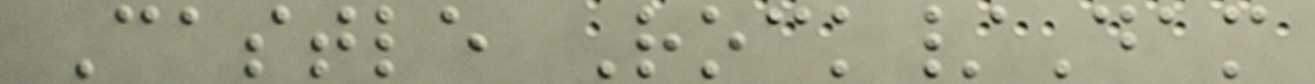Castle Rock/Dam
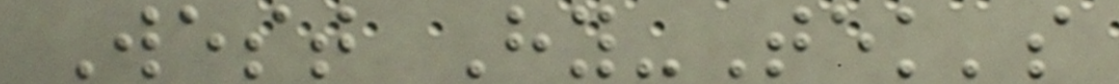West Hy-Tek's
